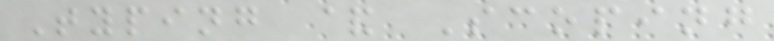Typing & Scoping
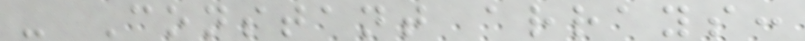- Constant arrays:
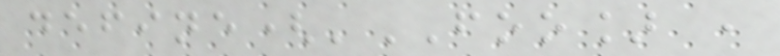define('FOO] ,
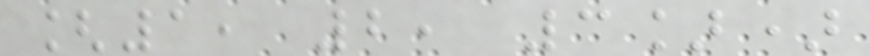[1, 2, 3])
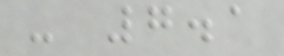- 7.1
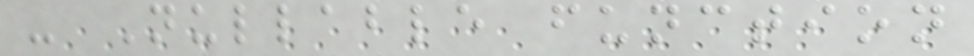- Nullable function
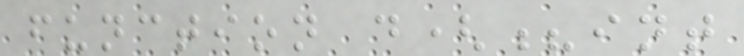function d(?int
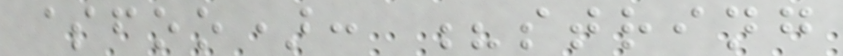$foo): ?string
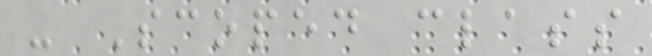- Scoped class
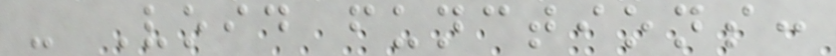- Void functions:
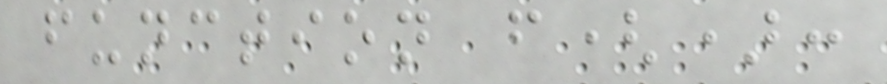function f():
